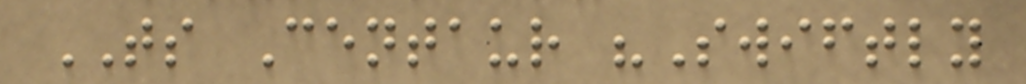TS Centaur "Swiftly
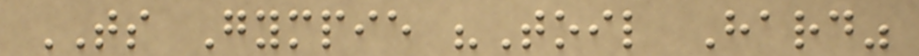TS Gympie "Toil Hard"
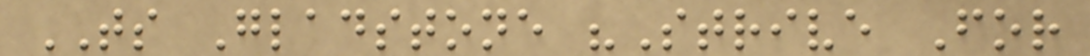TS Gladstone "Strive For
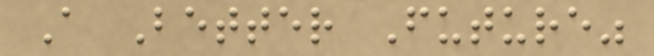A Better Future"
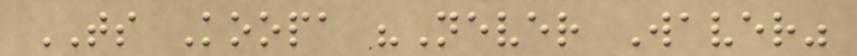TS Koopa "Never Waver"
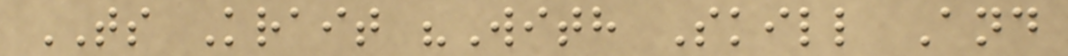TS Krait "With Skill And
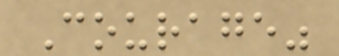Courage"
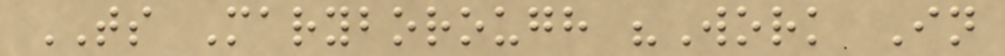TS Maryborough "Work In
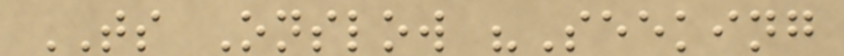TS Onslow "Seeking
